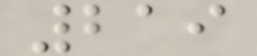219
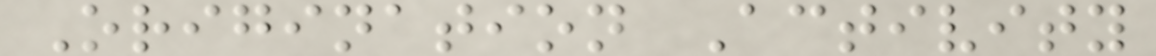Origination Activity
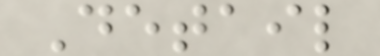Detail
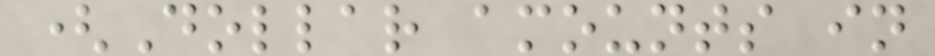(Dollar amounts in
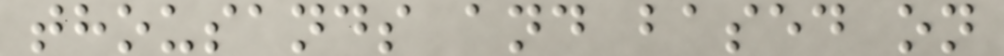thousands and based on
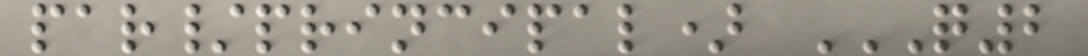par/principal) Q2
